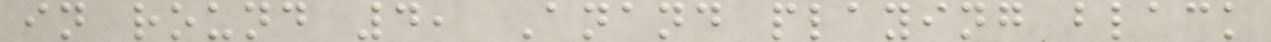in round 4, Anand playing black
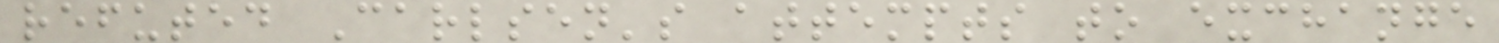refuted Carlsen's attempts to exchange
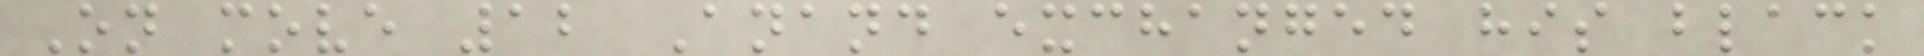On move 12 Anand exchanged his black
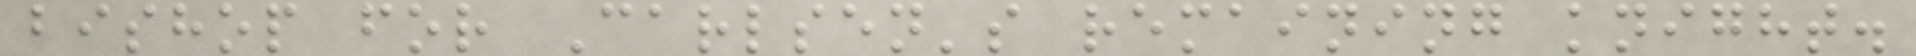bishop for Carlsen's remaining knight.
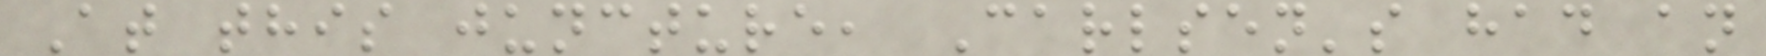At this juncture, Carlsen's had an
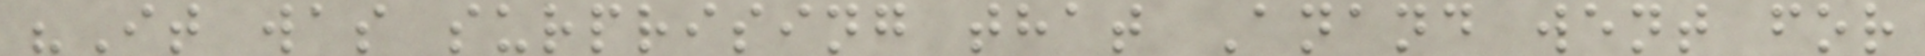"It was surprising that Anand went for
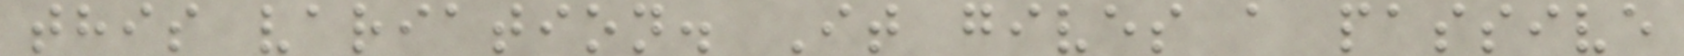this variation. It gives a passive
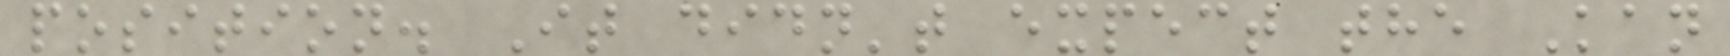position. It didn't expect the Kan
